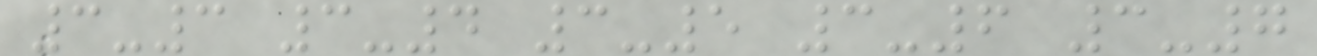3-3 3-4 3-5 3-6 3-7
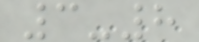3-8
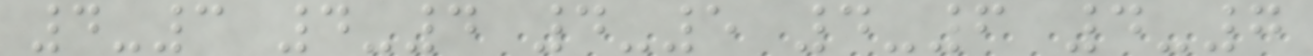4-3 4-4 4-5 4-6 4-7
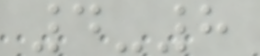4-8
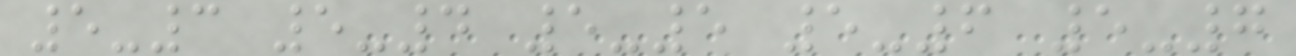5-3 5-4 5-5 5-6 5-7
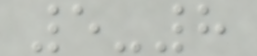5-8
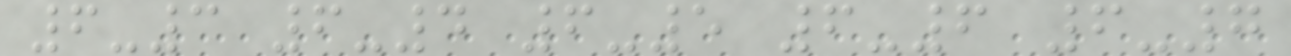6-3 6-4 6-5 6-6 6-7
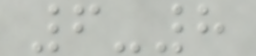6-8
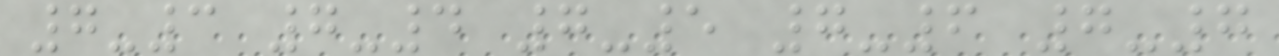7-3 7-4 7-5 7-6 7-7
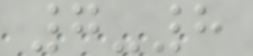7-8
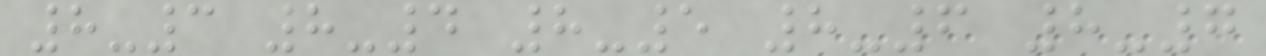8-3 8-4 8-5 8-6 8-7
